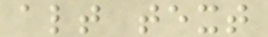alt text
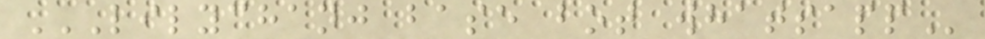LILYCHANJ BASE BOT WHATSAPP
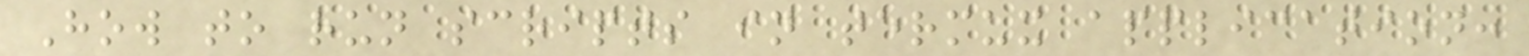How to run scripts in termux application:
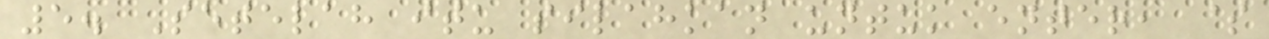5. Setelah itu silahkan untuk enter, $
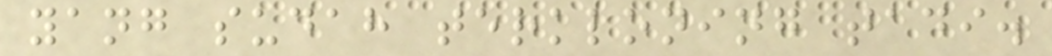yang sudah terkloning tadi.
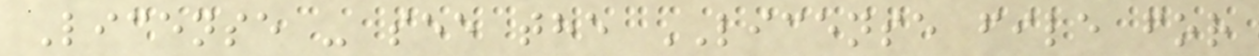License - see the LICENSE file for
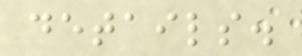details.
